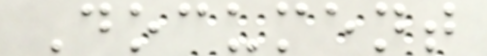Document
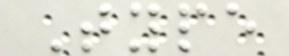Type
